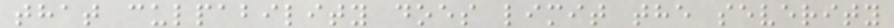that culpability does limit the severity
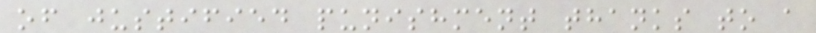of justified punishment thanks to a
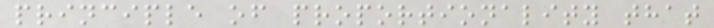principle of proportionality that
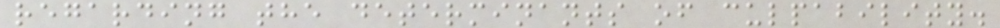regarding the determinants of culpability.
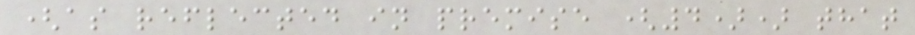(as reflected in premise (4)) that
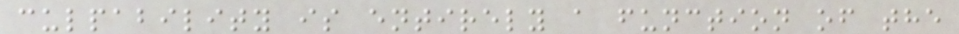culpability is entirely a function of the
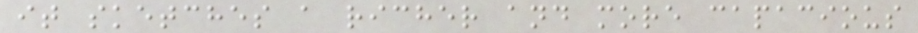it sketches a richer and more capacious
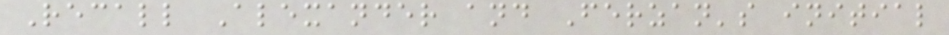Recall Alexander and Ferzan's initial
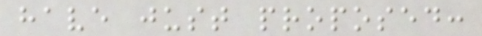have just proposed:
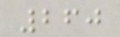260
